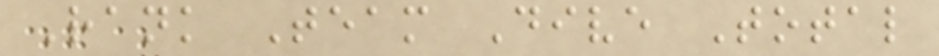Rank Team Dive Total
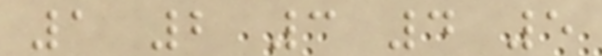1 2 3 4 5
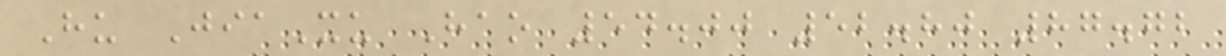Hu JiaXu Hao 54.00 52.80 87.72
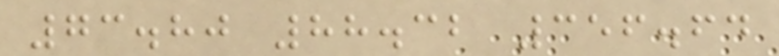73.80 88.32 356.64
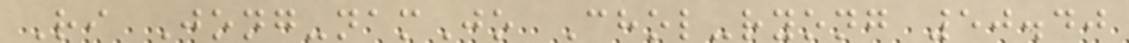Ri Jong-namJo Chol-ryong 50.40
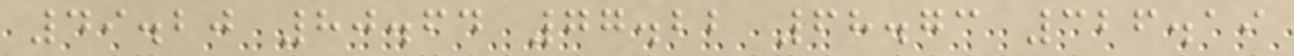49.20 80.64 77.22 68.73 326.19
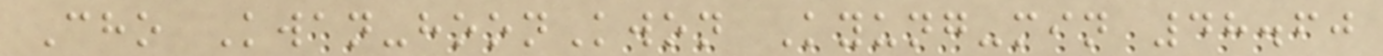Cho Kwan-hoonKwon Kyung-min 48.60
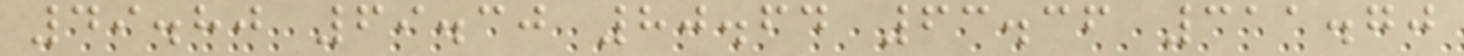49.80 69.30 80.64 63.36 311.70
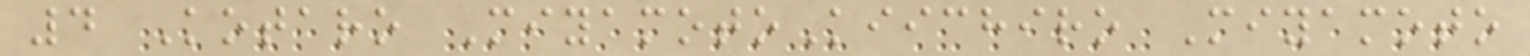4 Kotaro MiyamotoKiichiro Miyamoto
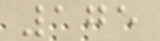175
